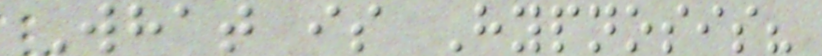What is Hypnosis?
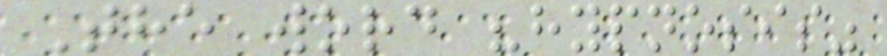The word "hypnosis"
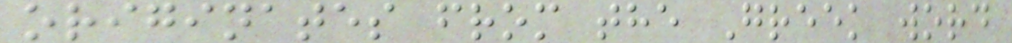originates from the Greek word
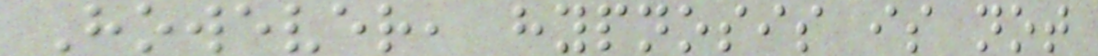However, hypnosis is not
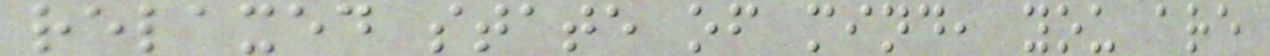relaxed state of mind, you are
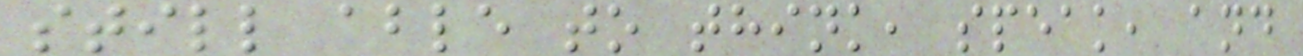still able to think, speak, and
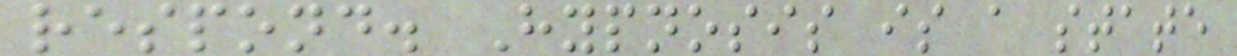respond. Hypnosis is a state
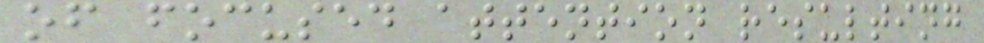of focused attention resulting
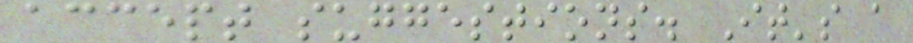accept suggestions. It's a
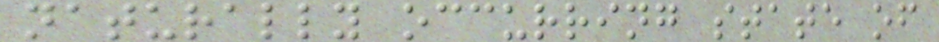naturally occurring state of
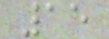15
